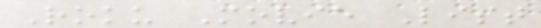Roku Movie List
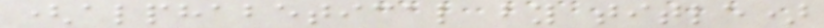(alphabetical by title)
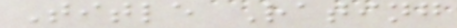Title Rating
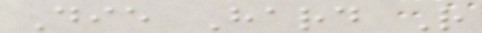Die Hard R
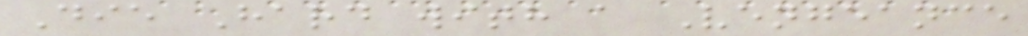Die Hard with a Vengeance
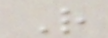R
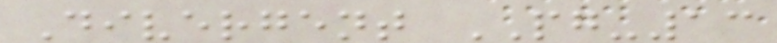Divergent PG-13
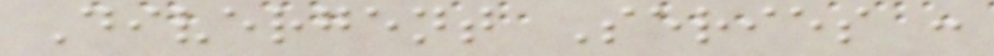Divergent Series :
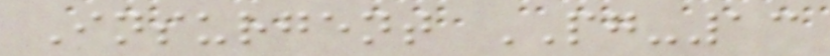Insurgent PG-13
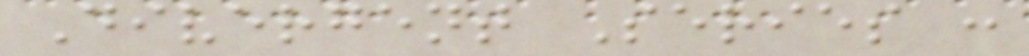Divergent Series :
